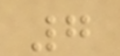7
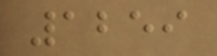1259
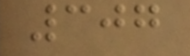307
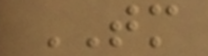TM
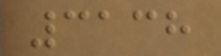3138
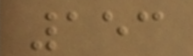153
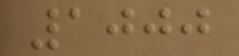1000
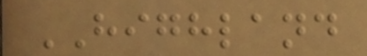HIGHLAND
